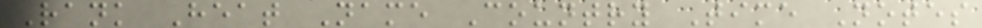Rank Heat Name Country Time Notes
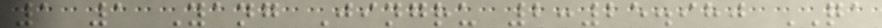1 1 Yang Jingru 2:25.980 QA
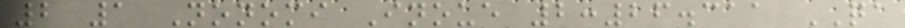2 1 Nonomi Inoue 2:26.311 QA
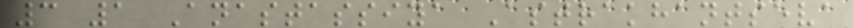3 1 Anastassiya Astrakhantseva
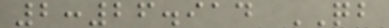2:26.914 QB
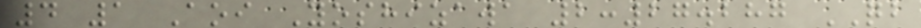4 1 Aoi Yoshizawa 2:27.287 QB
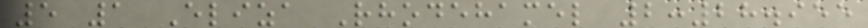5 1 Eliza Rhodehamel 2:28.955
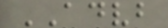ADVB
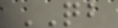QB
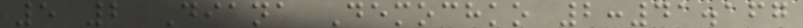5 2 Diana Demochko 2:41.167
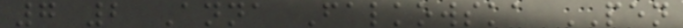7 2 Anna Falkowska PEN
